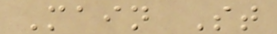Main St
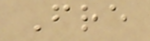Fre
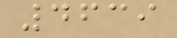4639
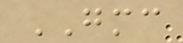GMC
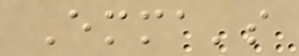Emma's
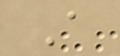A
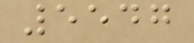5547
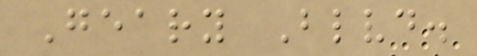Geary Blvd.
